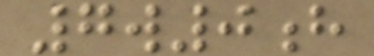7w0h
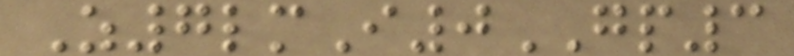Z7lmI0GP3
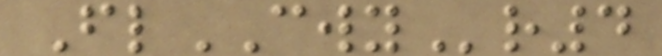FlCWYr4
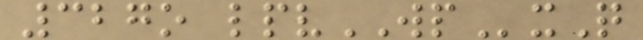327o lpvWPxQ
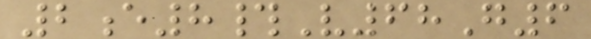2e8#V68G6
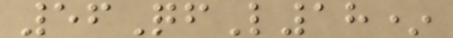56QfL18*
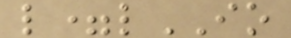l=lIO
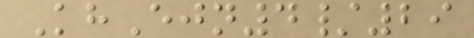KhEjn4/29
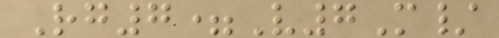Rg7=V7M/
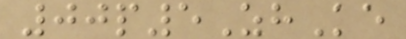00p5ZhKe
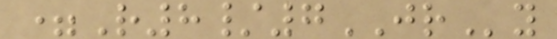=R8/7JRy
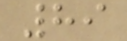89
